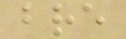bre
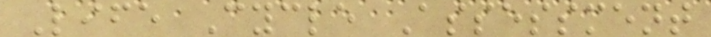Life Cycle Assessment
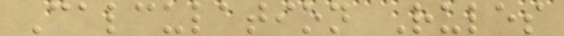Calculation Rules
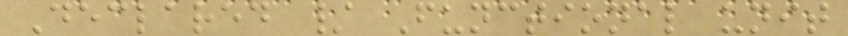Declared / Functional unit
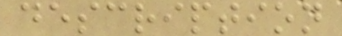description
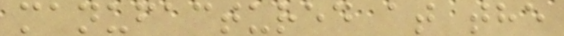manufactured at the
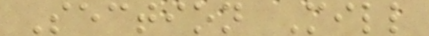Section Mill
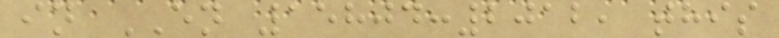in EN 15804:2012, this
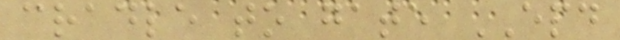cradle to gate EPD
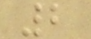2
